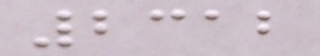2312
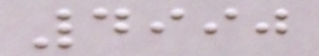4990
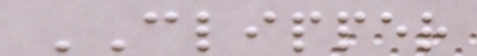CLIPPER
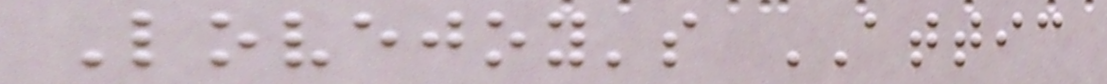Lovejoy's ATTIC
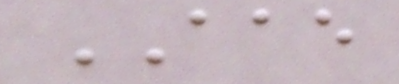AAE
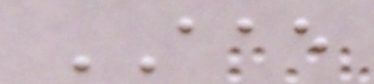AAE
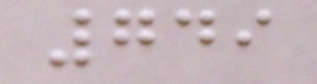749
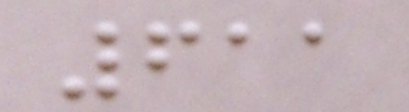611
